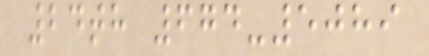24th 674-5089
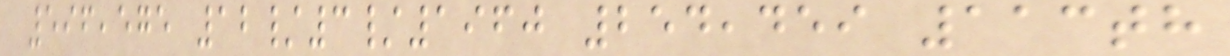596,575 12/3/1960 254,459 113th
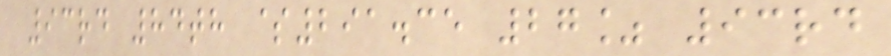93rd 84th $291.35 27% 93rd
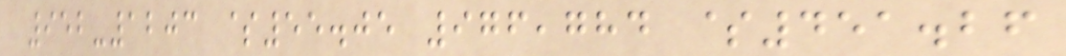952-1203 $55.05 976,784 $451.26
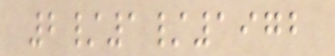2/1/1972
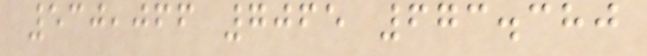530,066 7065 673.380
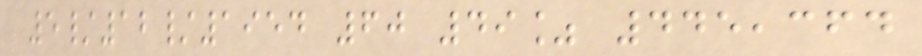5/12/1954 60 49% 445,364
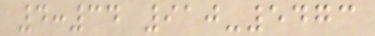4:34 910-5473
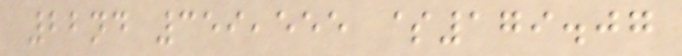22nd 359,555 $179.07
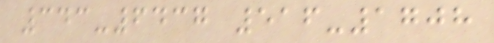343-6437 516-1708
